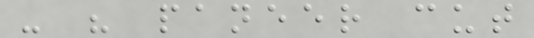- " paneer cut
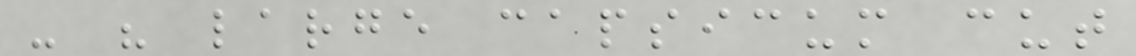- " large capsicum cut
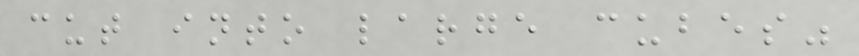cut into large cubes"
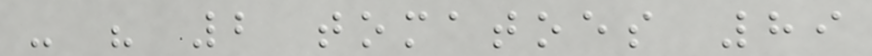- " 2 tomatoes 89
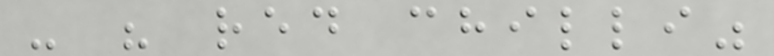- " red chilli"
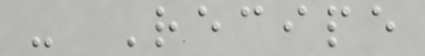- Recipe
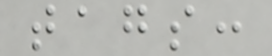tags:
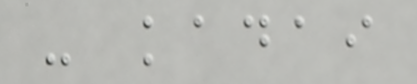- kadai
